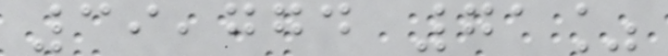39,774 71%
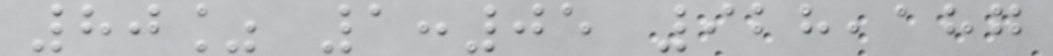80% 1:05 928,187
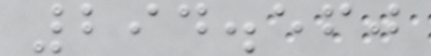294.560
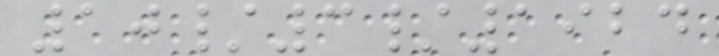10/3/1924
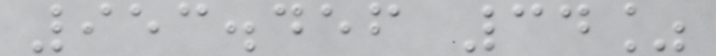953.456 34%
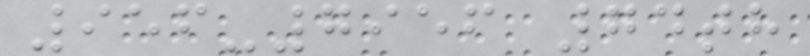956-7956 74th
